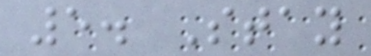5. Stay
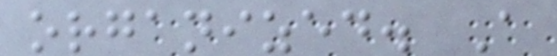organized. A
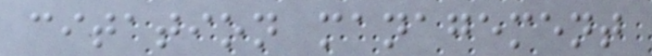citation management
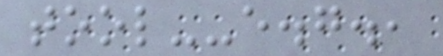tool--e.g.,
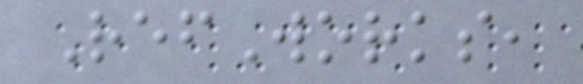RefWorks,
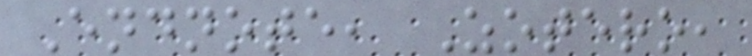Endnote, Zotero,
